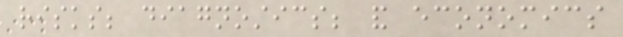risks; diagnostics; and economics
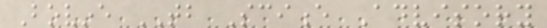Bovine TB Science Advisory
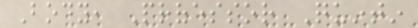Body, Professor Quintin
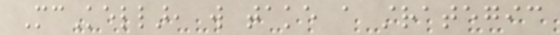McKellar, will take a strategic
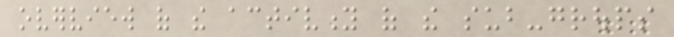overview of the activity of the sub-groups
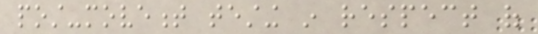post-movement testing in respect of
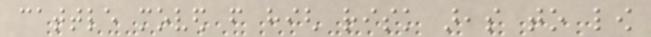cattle moved from high risk areas to low
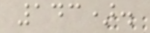143).
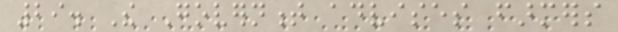29. The Government advises farmers
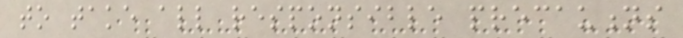to take all responsible precautions
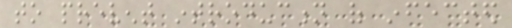to prevent introduction of infected
